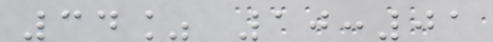34% 10:01
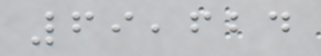69,624
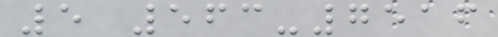5 563-7516
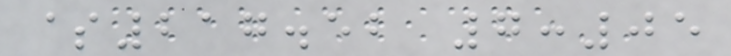$217.52 7:05
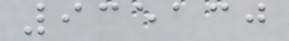935130
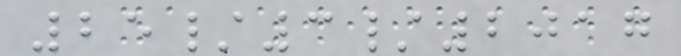25/3/2017
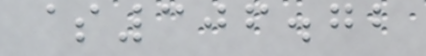$306.72
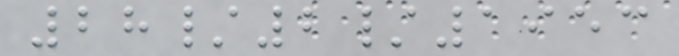28/2/1953
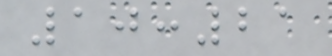10:21
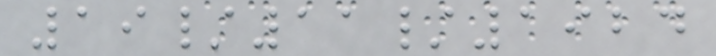19/11/1924
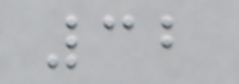32
